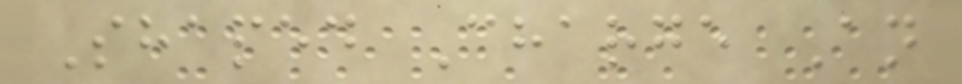Shaped Charge An
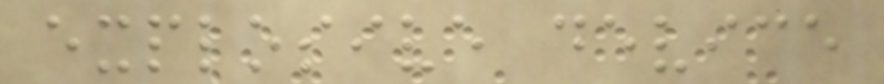explosive device
